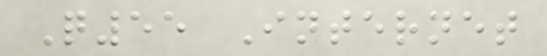Q55 Internet
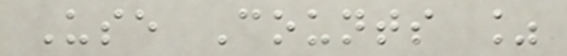Use Counts %
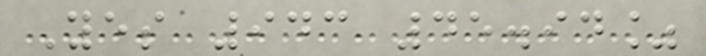Yes 943 45.94%
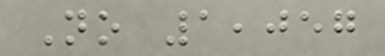No 1,057
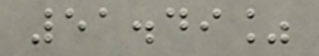51.49%
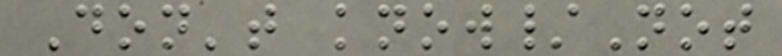Don't know/Not
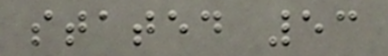stated 53
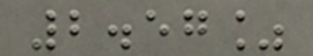2.57%
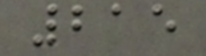215
